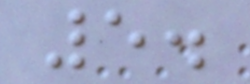5.
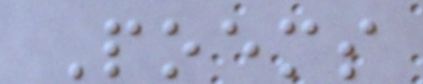Poems
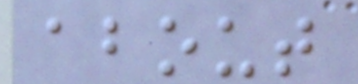about
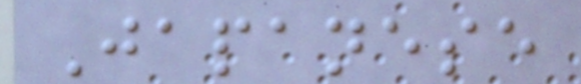Japanese
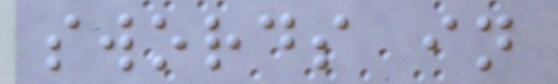swords in
